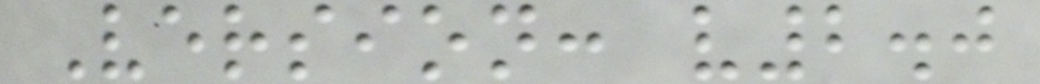Version: v2.0
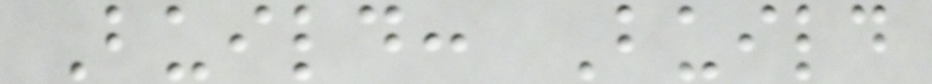Build: Build
